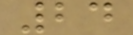24
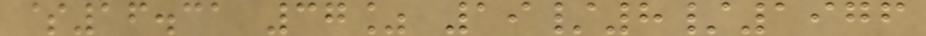$16.31 37% 19/8/1976
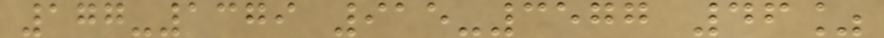177-1379 915-3577 46%
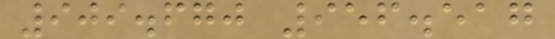909.670 956.517
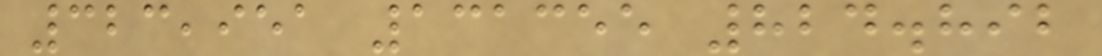323,951 131355 824.892
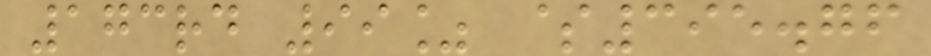173rd 99% $395.76
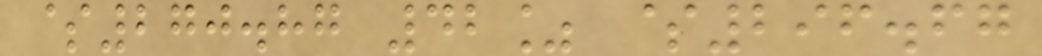$270.87 42% $296.67
